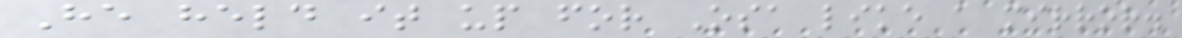He held it up for Osa like a mirror.
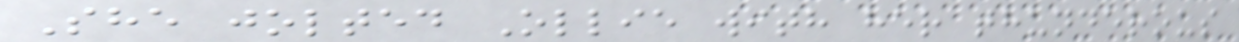She jolted Ollie with her thunderous
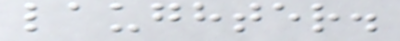laughter.
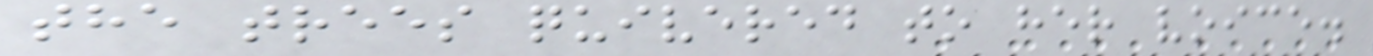the trees quivered to her voice.
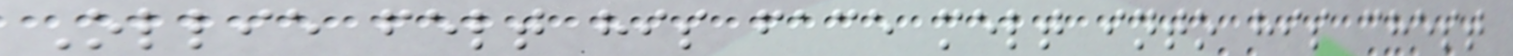Ollie felt his face melt into his chest
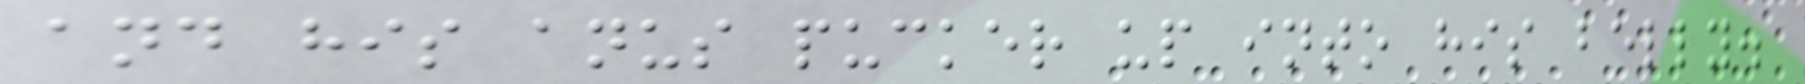and his anus pucker up into his belly.
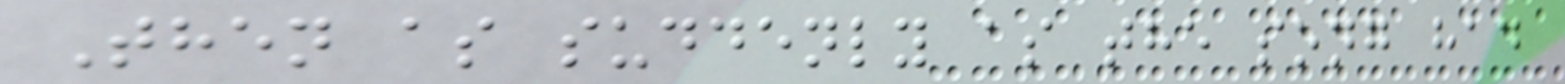Then as suddenly as the song had
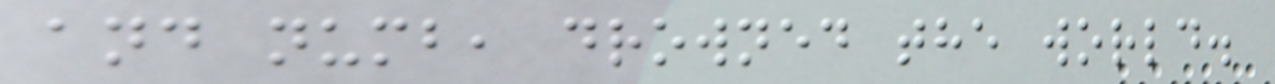and numb, drowned the world.
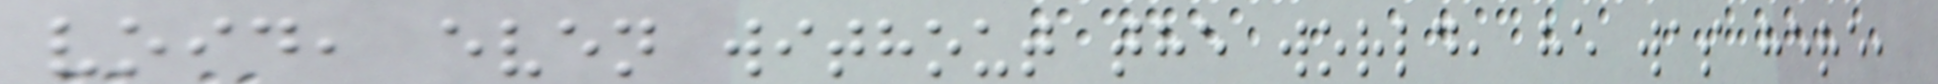void, even without the world, he was here,
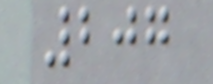207
